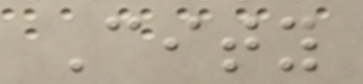City
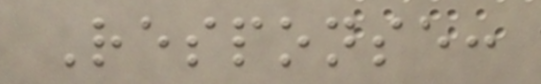Response:
